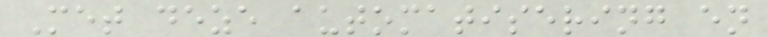Met deze automatisering en
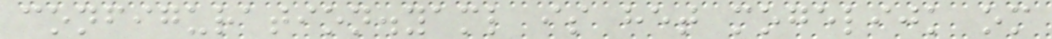configuration.yaml is het mogelijk om
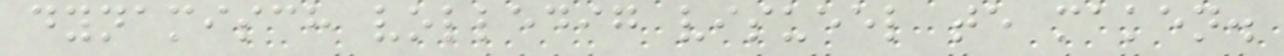dynamisch volledig visueel te maken.
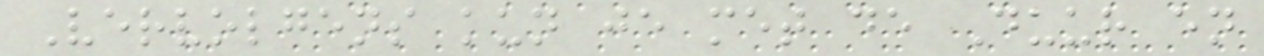Vervolgens kun je met de Duur en
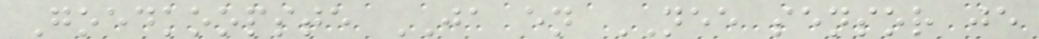Goedkoopste JA en NEE sensor je
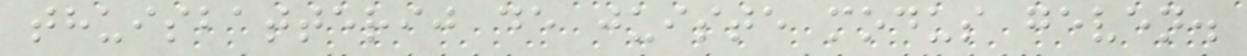thuisbatterij de juiste modus geven.
